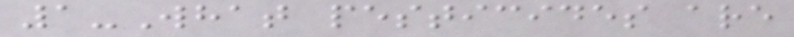1-What pesticides are
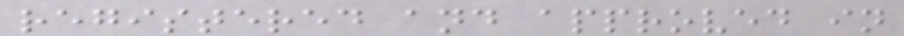registered and approved in
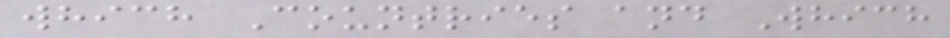which Countries and Which
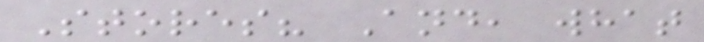Stores? And, what
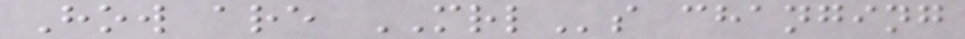How are MRLs changing
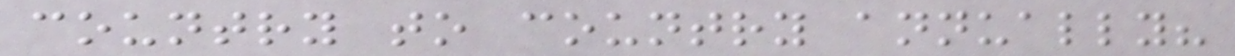country to country annually?
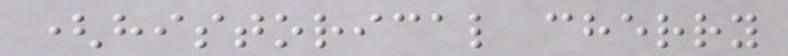(historical cherry
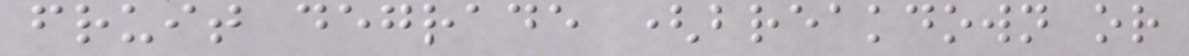fruit degrade (breakdown or
